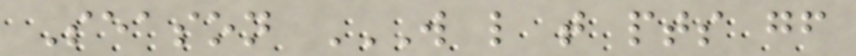Season W L T PTS GF
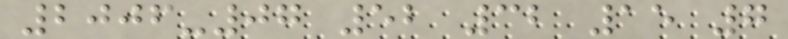2006-07 52 32 15 7
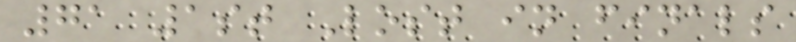71 1st Lost in finals
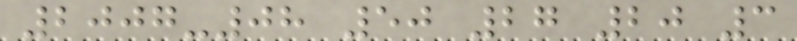2007-08 50 27 20 3
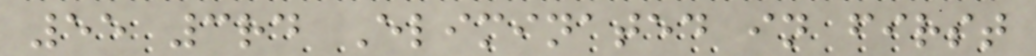55 3rd Eliminated in first
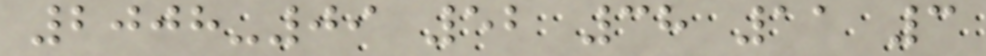2008-09 52 38 11 3
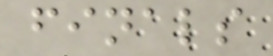finals
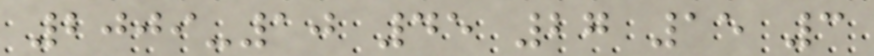2009-10 45 27 15 3
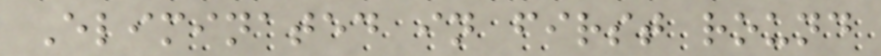Eliminated in first round
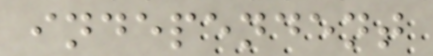independent
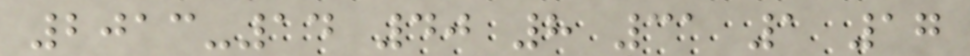2013-14 40 8 31 1 17
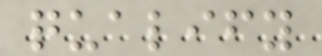qualify
